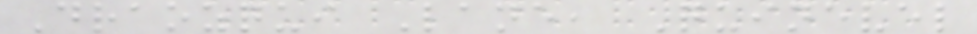Draozqui Lane, Quinevel
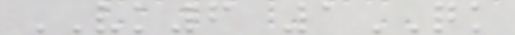VK6 1QK
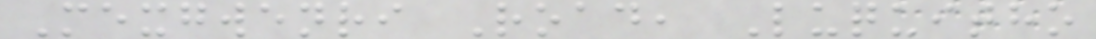Mexgwenri Road, Luquitho
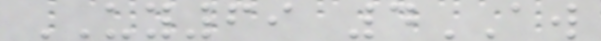UY69 4AW
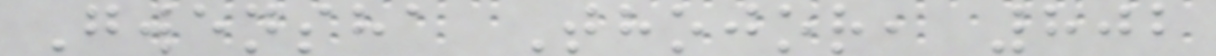Gwensha Thojor, 802
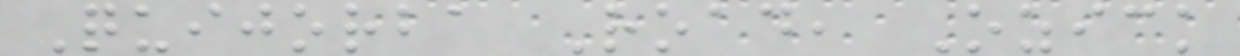Quijorba Road, Ozick
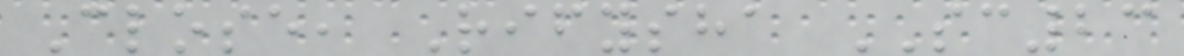Close, Rifysha SC23
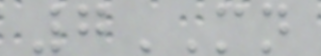7MN
